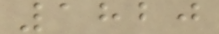1820
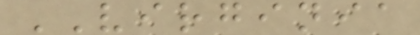VIRGINIA
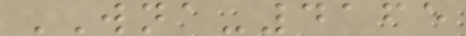WNA-4165
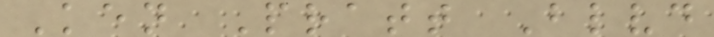Ken Pratt Blvd
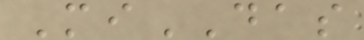MiDAS
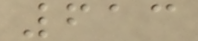613
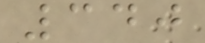340
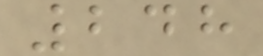248
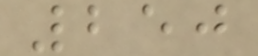250
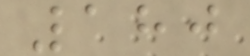180
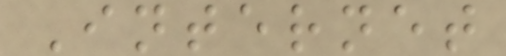Internet
